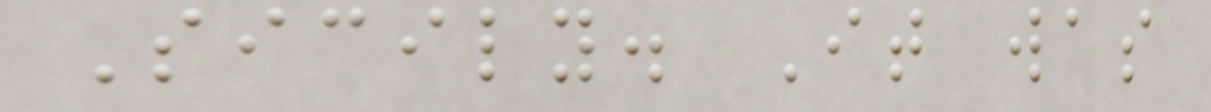Sicily. It was
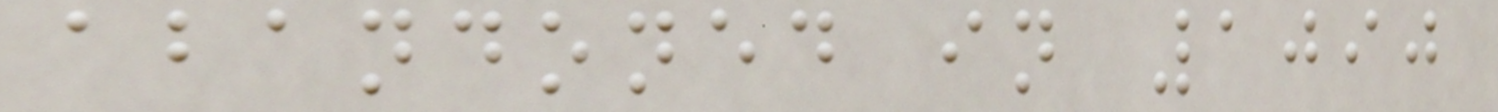abandoned in 1090
